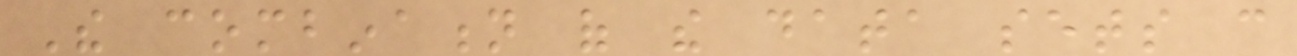The combination of the data sets can
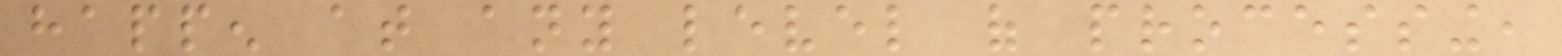happen at any level of processing,
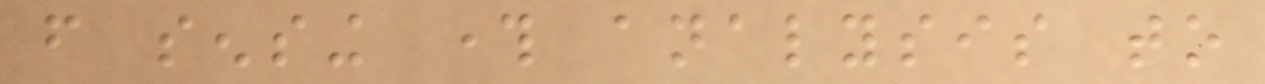from sensing through analysis to
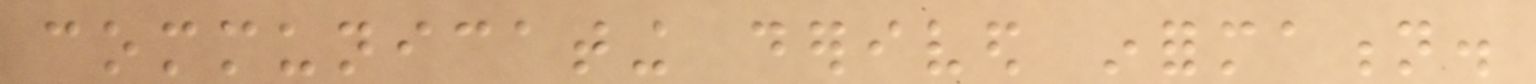communicating derived information.
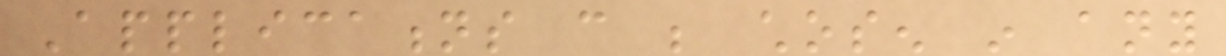Applications can be chosen in any
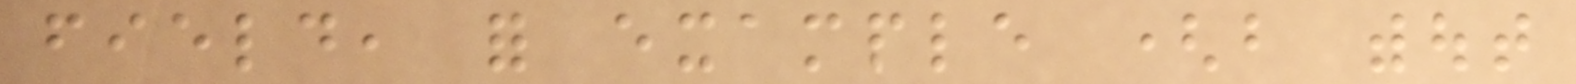field, for example (but without
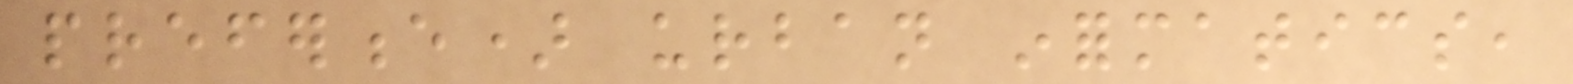preference) urban informatics,
